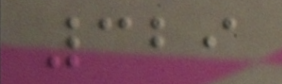329
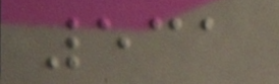531
